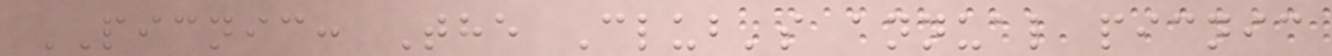PICNIC: The Club's annual picnic
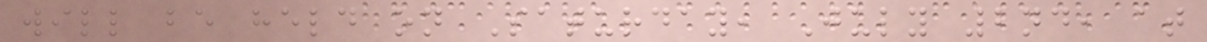will be held on Saturday, July 2nd, at
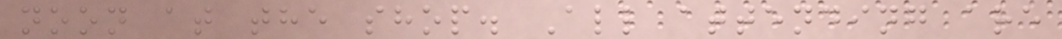noon at the shop. All attending are
